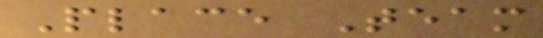Place Team
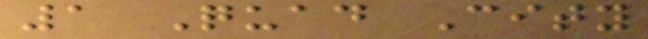1 Quad City
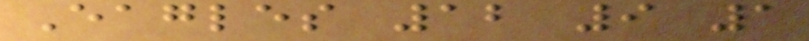Eagles 12 9 1
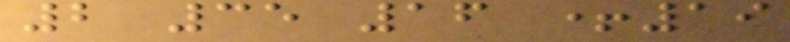2 35 16 +19
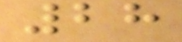28
